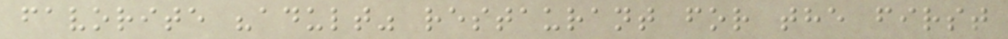favorite "adult" restaurant for the first
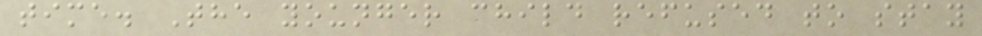time. The younger child refused to stay
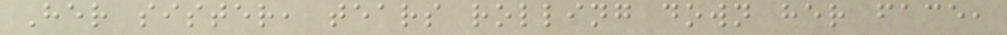Her sister, tears rolling down her face,
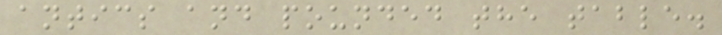antics and pounded the table.
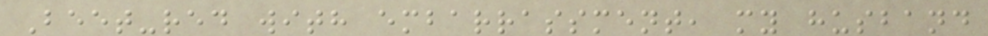Beet-red with embarrassment, my husband
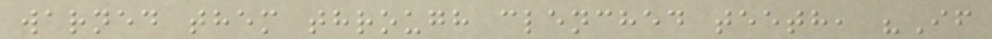warned them through clenched teeth, "If
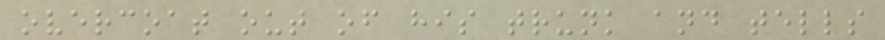overcoat out of his trunk and tells
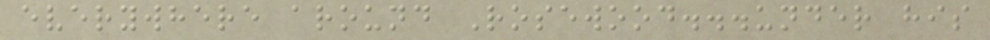everywhere around Rosewood...under his
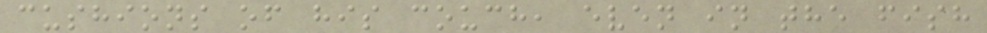cushions of his couch, even in the fish
